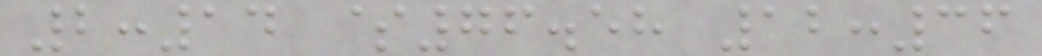2:14 $76.58 12:36
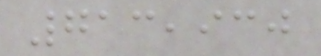713,930
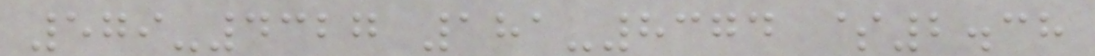579-4327 181-8374 $2.38
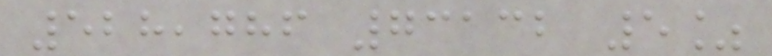528,786 73132 5%
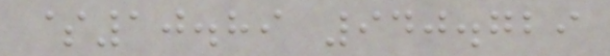$10.89 940.729
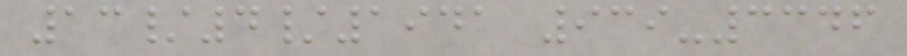13/4/1941 939-3346
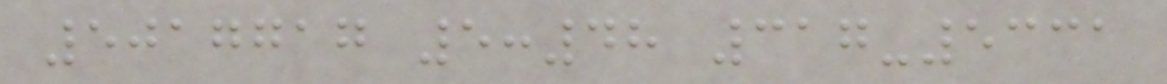5017717 5:48 317-5331
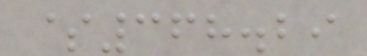$368.29
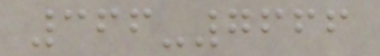366-7666
